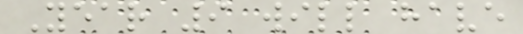Year 9 will have
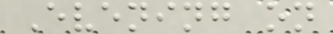Evening on
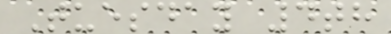Tuesday 4th
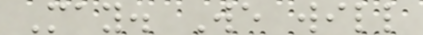May. We will
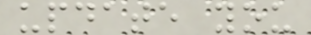update you
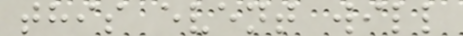this event will
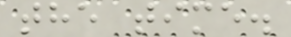the time.
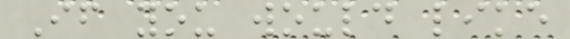If you would like
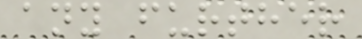any further
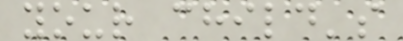your child's
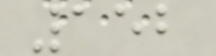152
